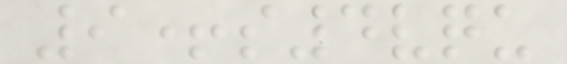9+s4vqu
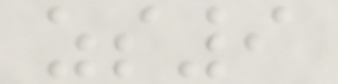zs9
